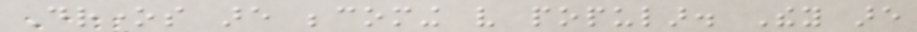Drones are becoming very popular. They are
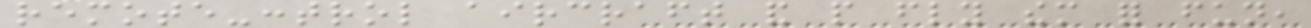remote-control aircraft and people fly them for fun,
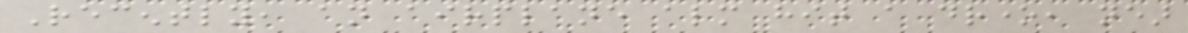Recently, an airplane almost hit a drone, near
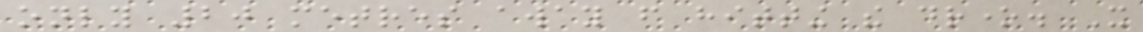only 20 metres away from hitting the drone. It
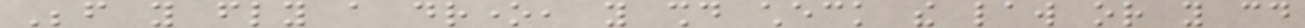Before you fly a drone, you should check the law or you could
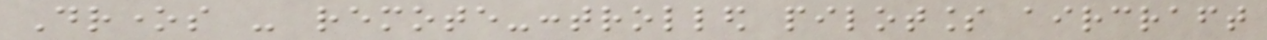Drones - remote-controlled pilotless aircraft
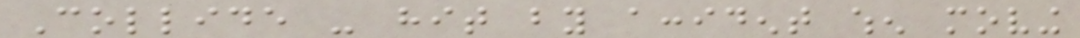Collide - hit by accident when moving
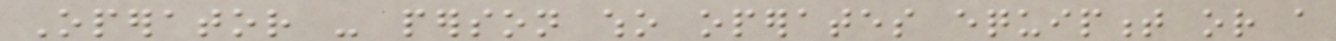Operator - person who operates equipment or a
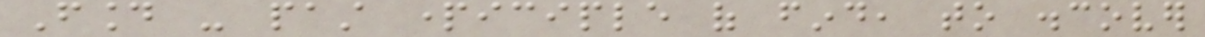Found - past participle of find, to discover
